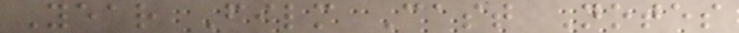Year Film Cast Notes
